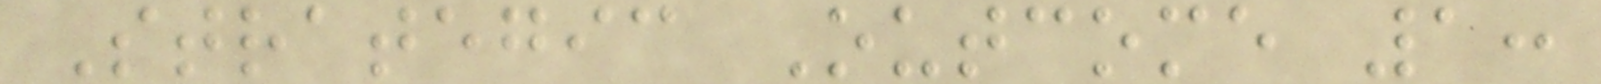Strategic Outcome 1:
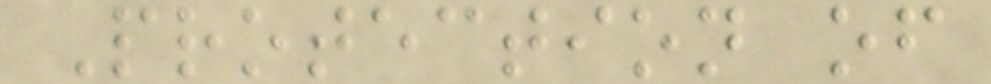Protection of
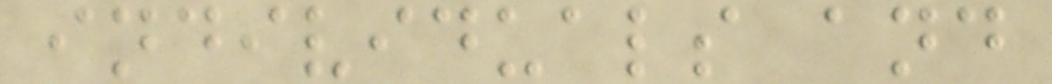individuals and
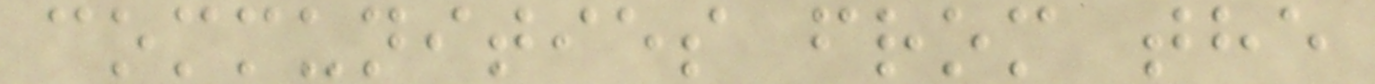communities from the
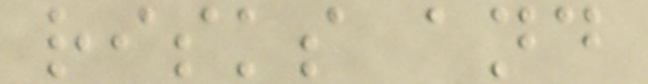risks and
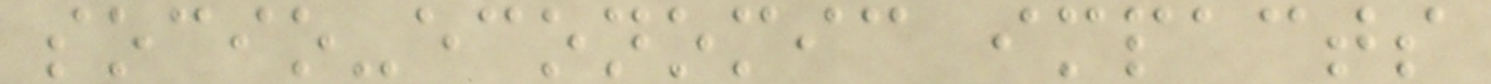socio-economic impacts
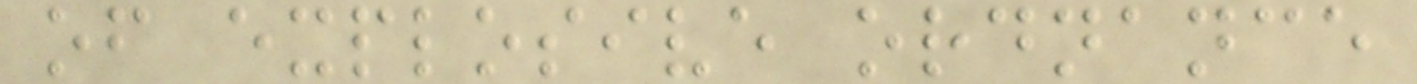of explosive ordnance
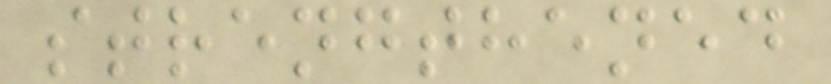strengthened
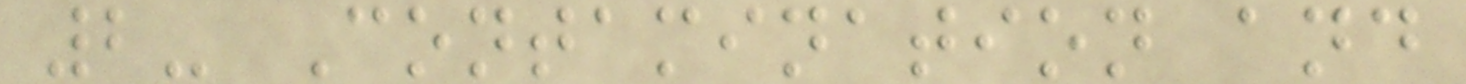2- Contamination and
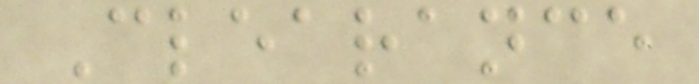Clearance
